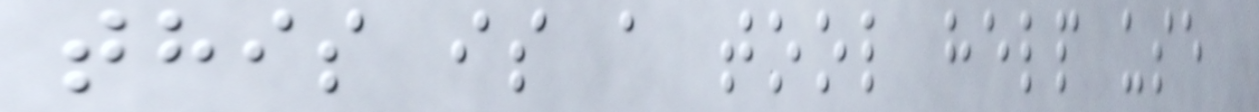this is a tool help use
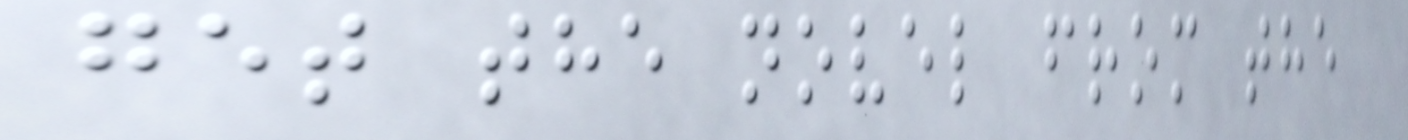get the novel from the
